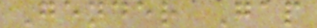Gender Gap
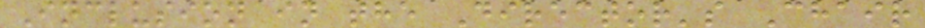Inclusion in the Director's Chair
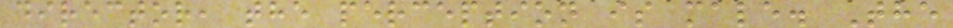director, the perception is male. The
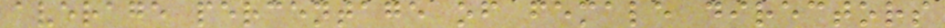average percentage of female directors
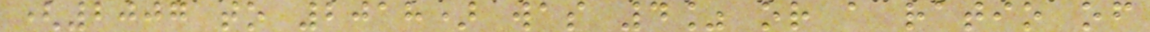(2007 to 2018) was 4% or a ratio of
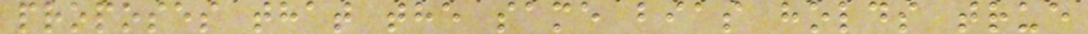proposes that the same bias holds true
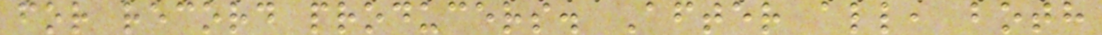for record producers. After all, both
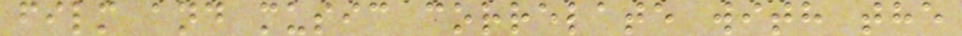film and music correlate with the
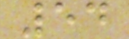54
